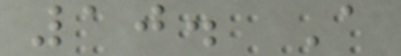10. A
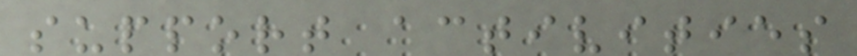support activities
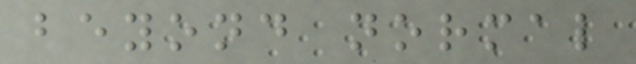beyond normal
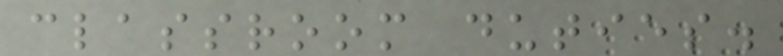classroom duties.
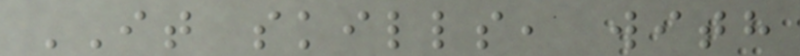IT skills, with
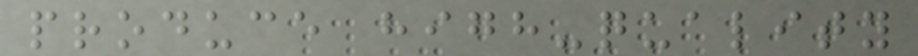produce high-quality
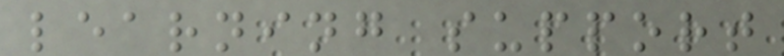learning support
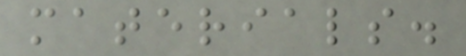materials.
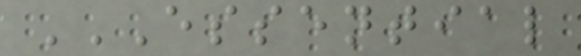ESSENTIAL
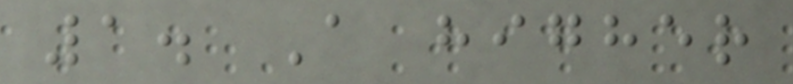1. A higher
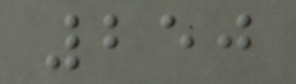250
